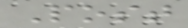Post
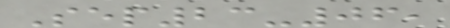Sep23-06,
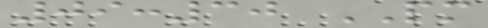09:30 PM
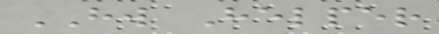HW Helper
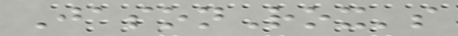JasonRox's
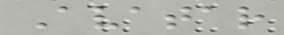Avatar
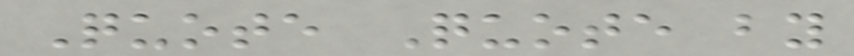Quote Quote by
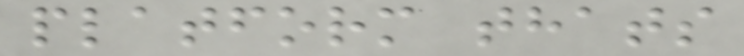platform thats
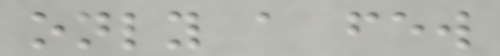only a few
